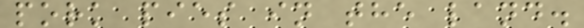pork pies in the land.
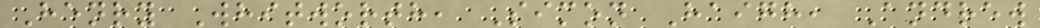Henry Whitworth, Simon Haigh, Andrew
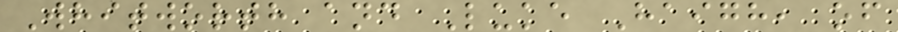Whitworth and Luke Haigh, of
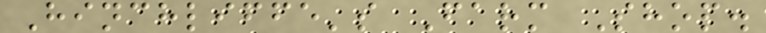Hinchliffe's Farm Shop.
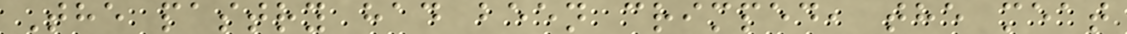The pastry had been crimped, the meat
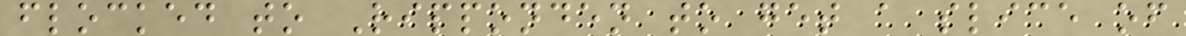flocked to Ripponden to get a slice of
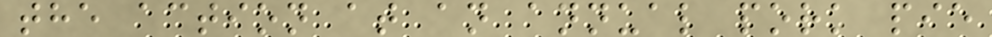the action at an annual pork pie
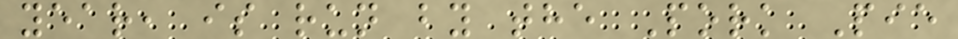year, is run by the Pork Pie
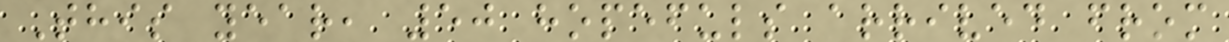This year, 50 hopefuls arrived from
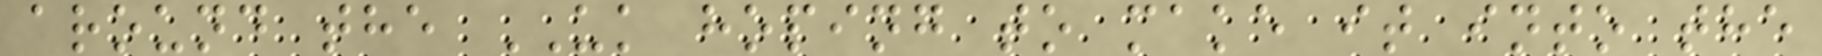around the UK hoping to make it into the
